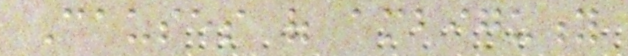Causes of ambiguity
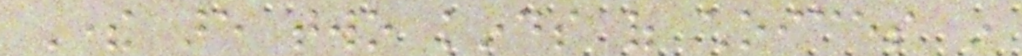There are two kinds of choices in
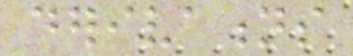derivations
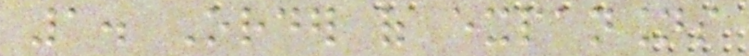1. Order of expansions
